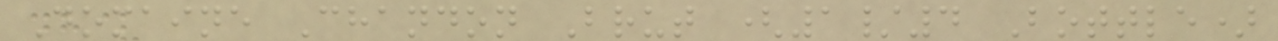Domaine Chandon Brut (1/4 Bottle)
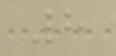8
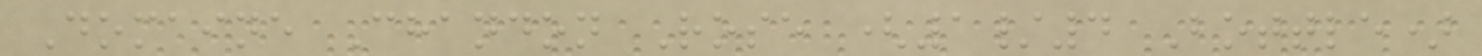Domaine Chandon Rose (1/4 Bottle)
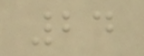24
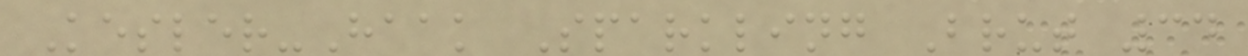Kesler-Haak Sparkling Brut 34
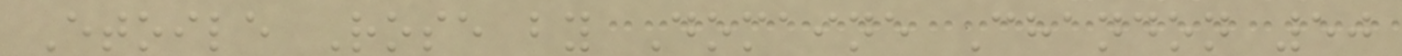Etoile Rose by Domaine Chandon 50
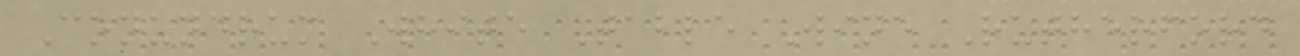Conundrum White Table Wine Rutherford
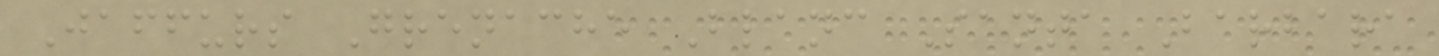Jaffurs Grenache Blanc Santa Barbara
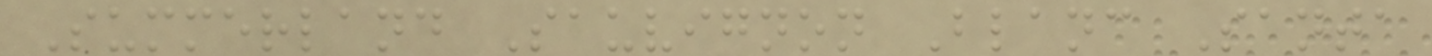Summerland Sauvignon Blanc Santa
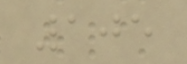105
